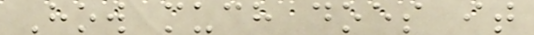How much does it
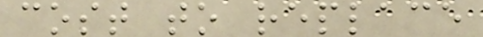cost to replace
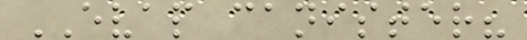EVAP canister?
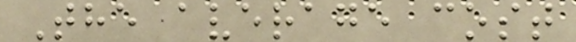The average cost
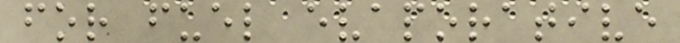for fuel evaporative
